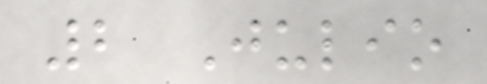2 Julio
